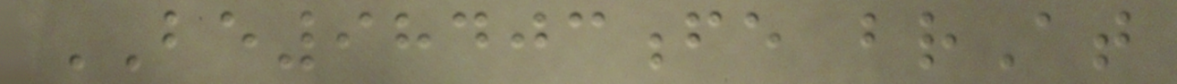BE98403fe brAt
